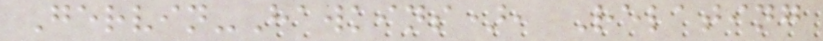Gervin-Hawkins), Relating
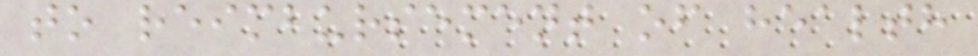to reimbursement of health
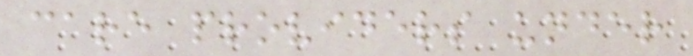care providers under
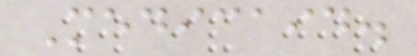Medicaid.
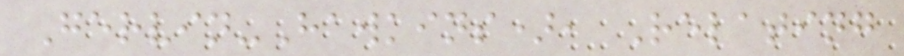Gervin-Hawkins), Relating
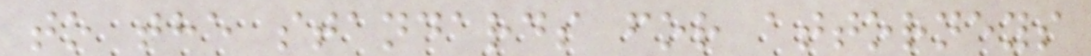to the standards for attorneys
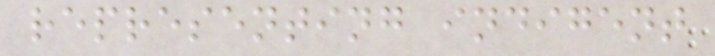representing indigent
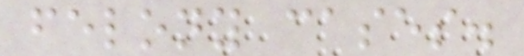felony cases.
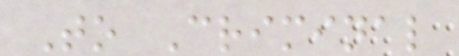To Criminal
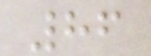86
